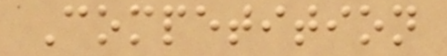Competition
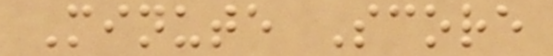Minute Score
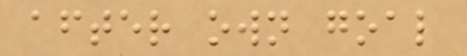after own goal
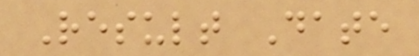Result Date
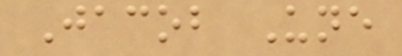Jacob Une
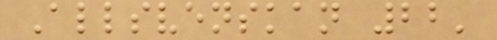Allsvenskan 22'
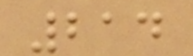214
